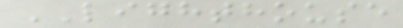LIGHTHOUSE
